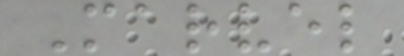Marvel
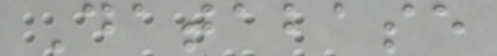Database
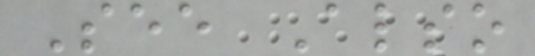See Also
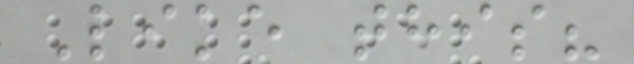Like this?
